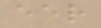eer
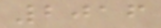2016
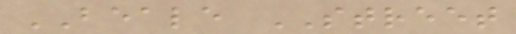BEALE STREET
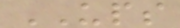UPS
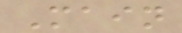Main
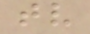tv
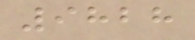9828
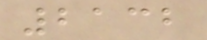2132
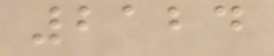2124
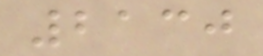2130
